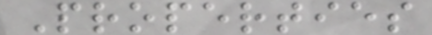Properties
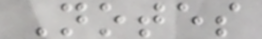Notes
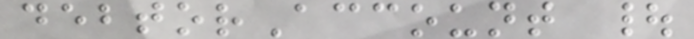debtorAccount |
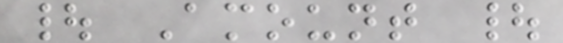| Amount |
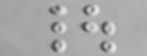|
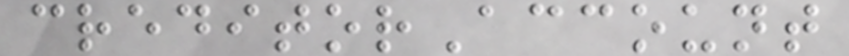creditorAccount
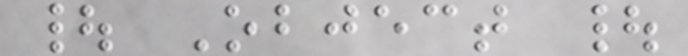| Object |
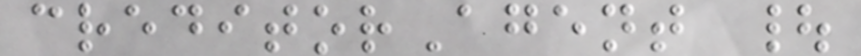creditorAgent |
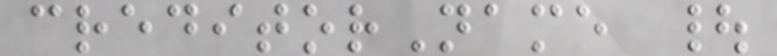creditorName |
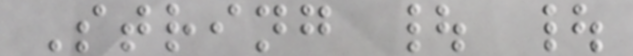String | |
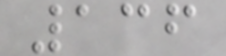136
